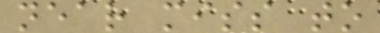near miss to
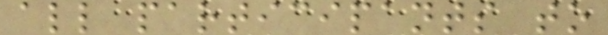all participants to
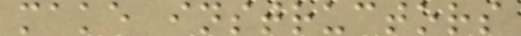make instructors
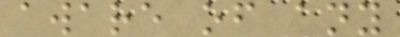aware of any
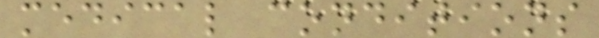medical conditions
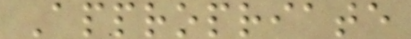Appropriate
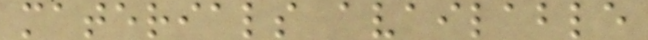materials available
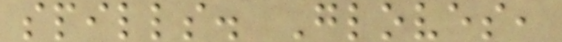spills. Gloves,
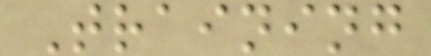Training
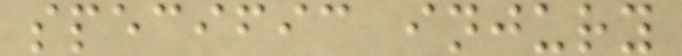specific injury
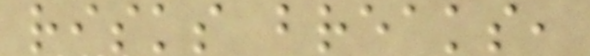risks breaks,
